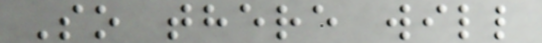So there will
